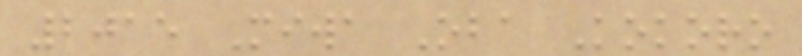2015 Miwa Oba Kokoro
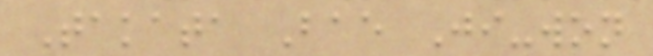Takata Bae Ji-won
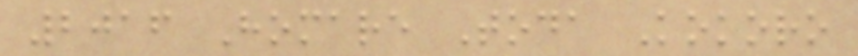2016 Homare Toda Kokoro
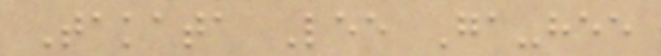Takata Lee Ga-hee
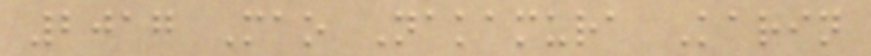2017 Mao Nakamura Karin
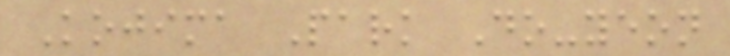Kojima Park Do-yeon
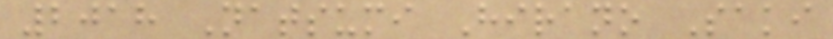2018 Natsumi Hirano Saki
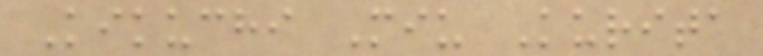Kikuchi Miu Kurita
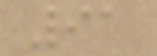91
